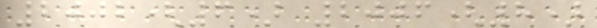2002(6) 2006(8)
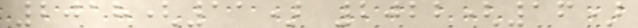2018(11) 2022(16)
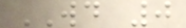WD 0
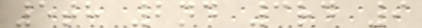5th 2nd 3rd 9
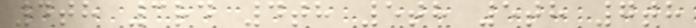4th 3rd 4th 5th 5th 7th
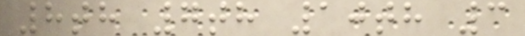8th 7th 10th 3
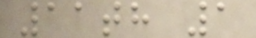11th 1
